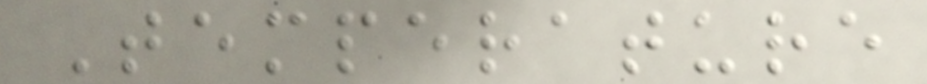Temperature
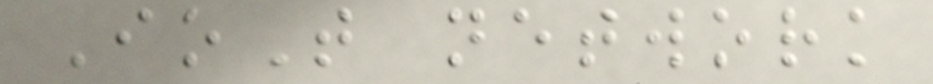IoT network
